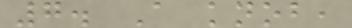7. A knob,
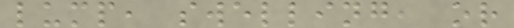lump, swelling, or
